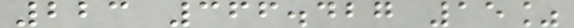223 366.427 15%
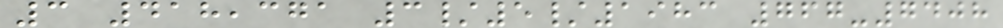3 418,371 3/5/1983 767-7408
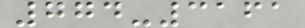774-3161
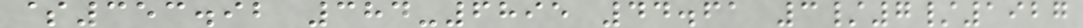$353.92 384-6895 44.61 3/7/1927
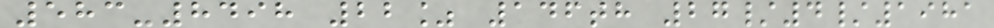583-8498 22% 146th 27/4/1981
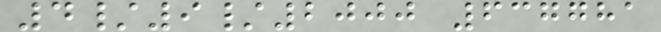4/9/2000 637781
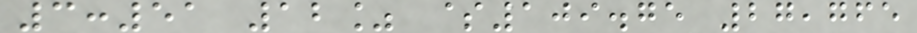3:51 12% $109.75 27,765
